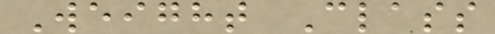Weight Class
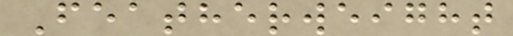Featherweight
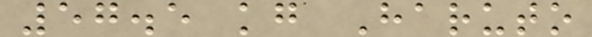57.5 kg Haruto
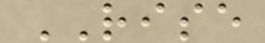RISE
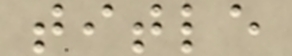title
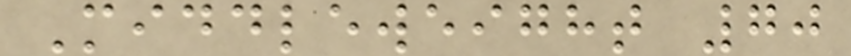Middleweight 70
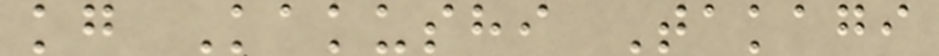kg Kakushi Takagi
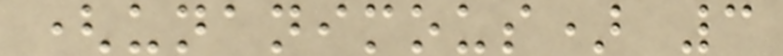(unanimous) 3
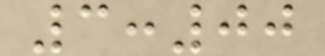3:00
